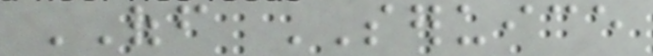OFF SERUICE
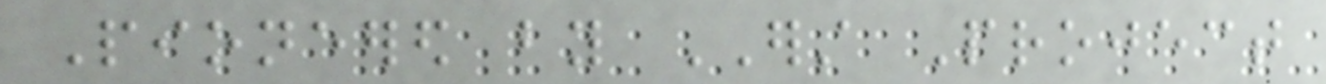Pioneered by ERST Project
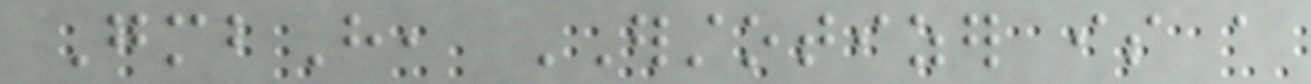GmbH, ERSTOTIZER is a
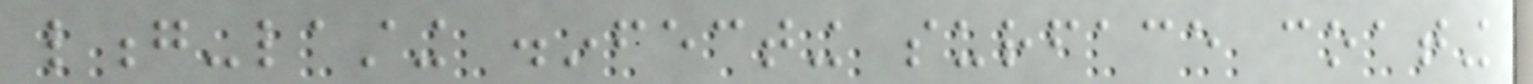long-lasting disinfecting surface coating
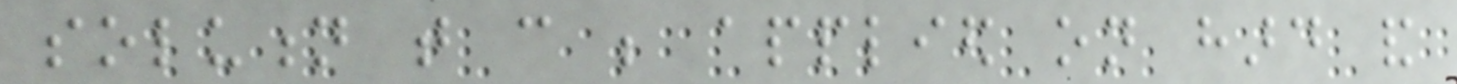solution that can be applied on hard and
